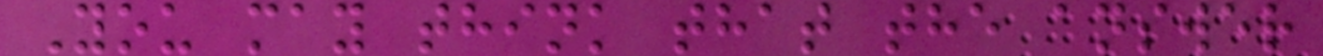You may think that the answer
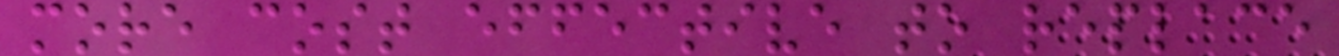more cost effective to replace
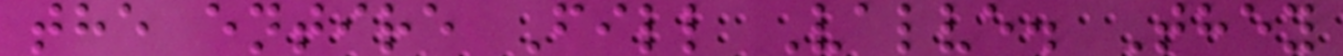the entire Fill Valve. They
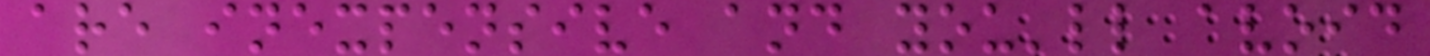are inexpensive and you'll avoid
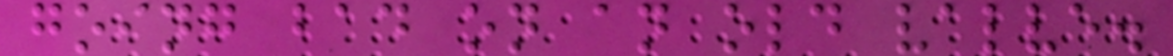going bad on an old valve.
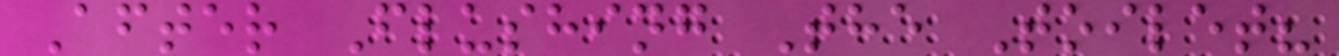After Flushing The Toilet?
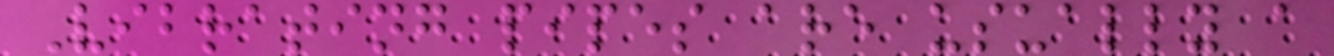Vibrating pipes are usually a
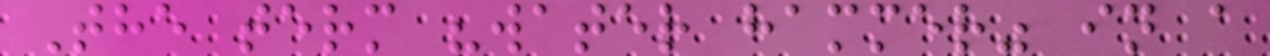The term "water hammer" in a
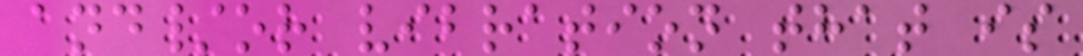and/or vibration that is
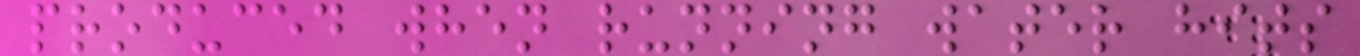produced when running water hits
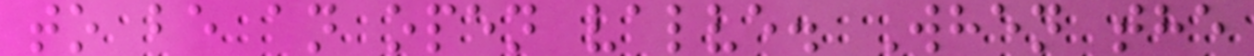to be an open valve. When the
